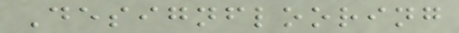Designflooring
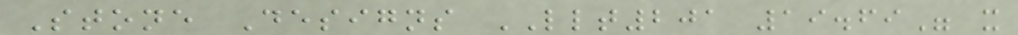Stone Designs LLT201 19.69" x
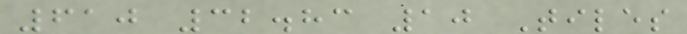610 32.83 10 Tiles
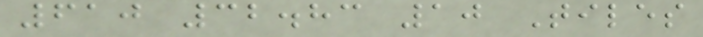610 32.83 10 Tiles
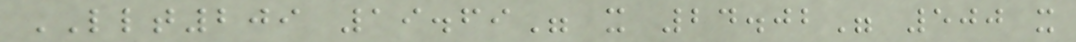LLT209 19.69" x 24.02" 500 x
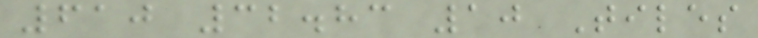610 32.83 10 Tiles
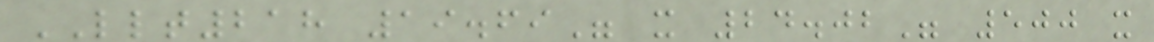LLT218 19.69" x 24.02" 500 x
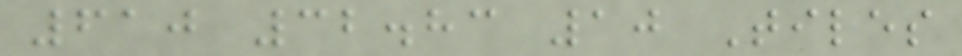610 32.83 10 Tiles
